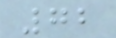72
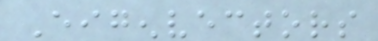Eigenvectors
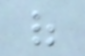of
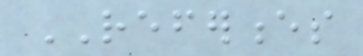REFERENCES
